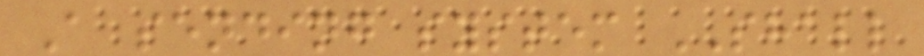A sending system SHALL
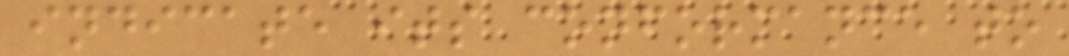indicate its conformance to
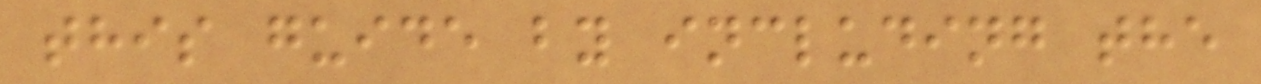this guide by including the
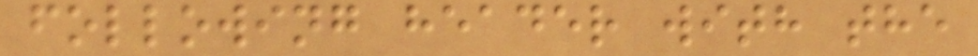following header with the
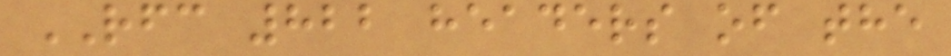RFC 822 headers of the
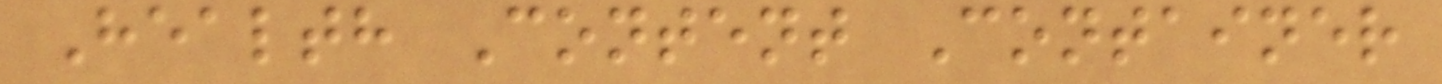Health Content Container
